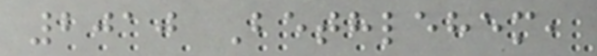2010 Bethlehem,
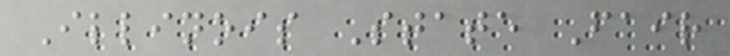Illinois State Fair
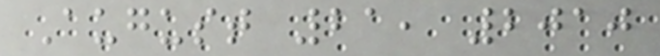August 21, 2010
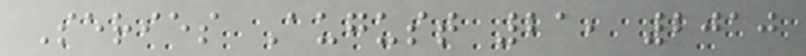Series August 21, 2010
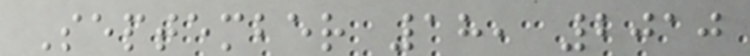September 18, 2010
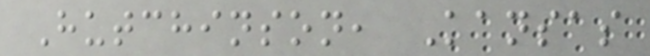Hutchinson, Kansas
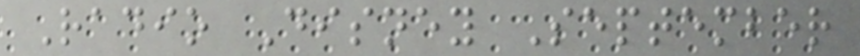Radio Disney September
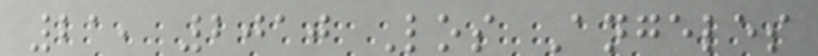21, 2010 Los Angeles
